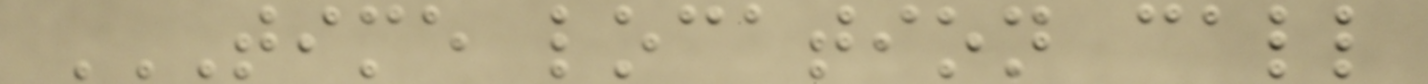TIME LOCATION CALL
